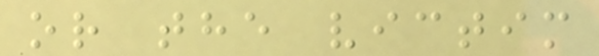or the victim
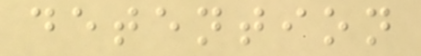detention
